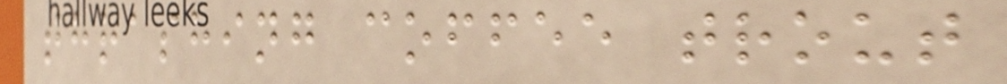thrashing coffee trout
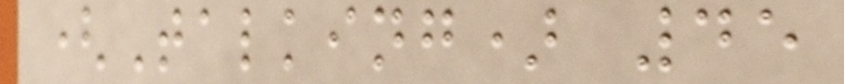(Talking) 45
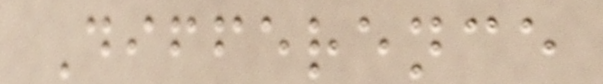Difference
